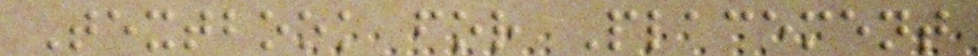Textbook for Placement
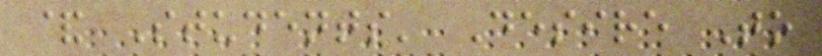& Students' Desire To
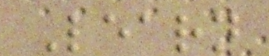Learn
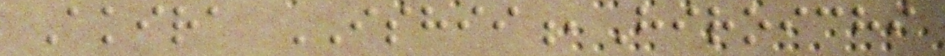Akira ISHII,Hiroichi
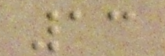13
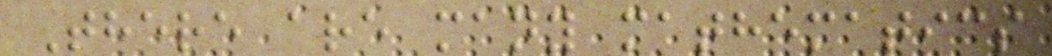There are many mathematics
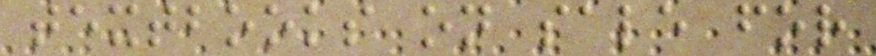textbooks on sale for
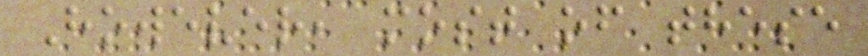However, most of these
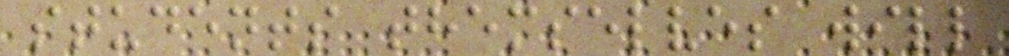students themselves will
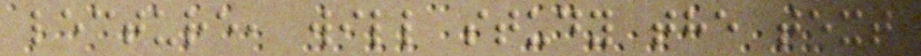lecture, will study the text
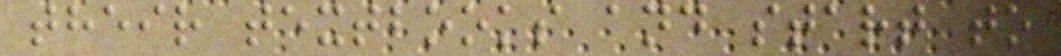their textbooks and start to
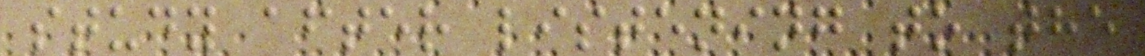study after listening to the
